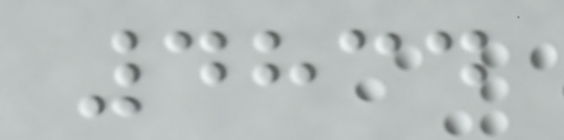4834
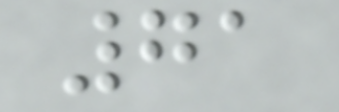71
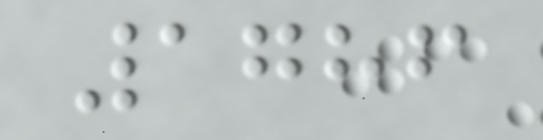1786
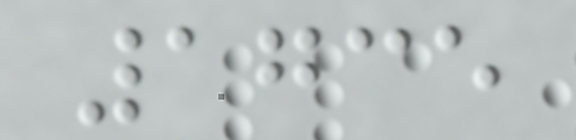1735
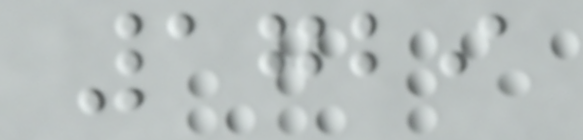1729
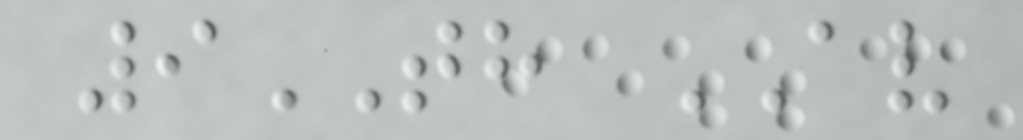9TH AV
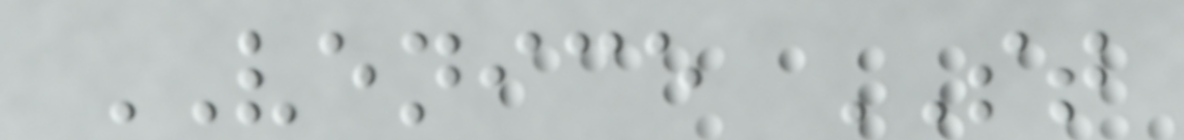VENICE ST
